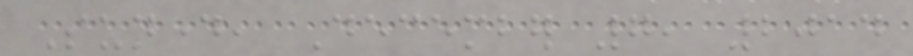Sunday, December 7, 2014
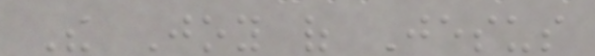The Joy of Jesus
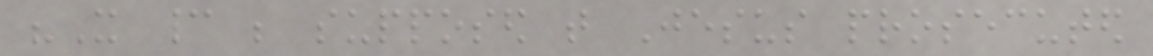"It cannot be supposed that Jesus prosecuted
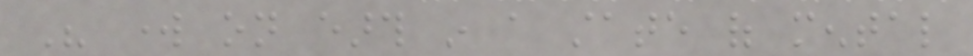His work on earth in a state of mental
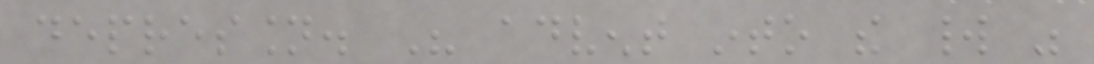depression. His advent into the world was
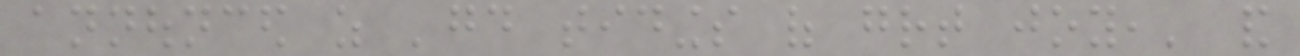announced as 'good tidings of great joy,' and
